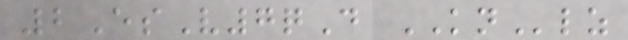2EsV7qD KNlz
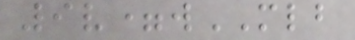9v=wMLB
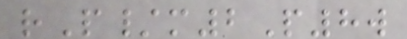rP/m2P8w
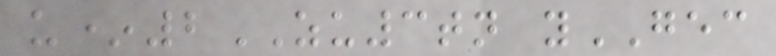u*2ZU3tn yGEC
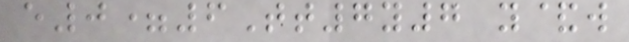e0=6Tt7y7 y&w
